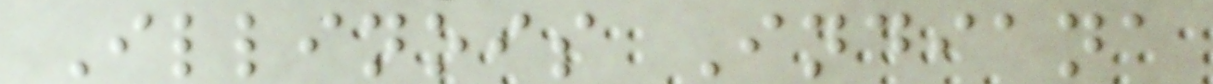Illinois Indiana
